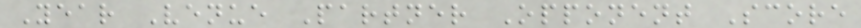Year Venue Partner Opponent Score
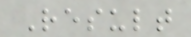Result
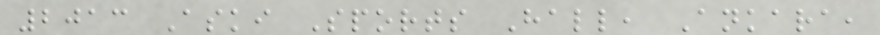2013 Aski Sports Hall, Ankara,
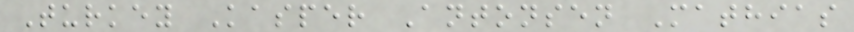Turkey Kasper Antonsen Mathias
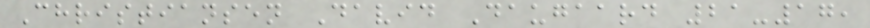Christiansen David Daugaard 21-17,
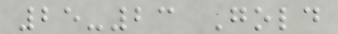25-23 Gold
